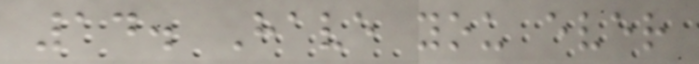14. Have you ever
